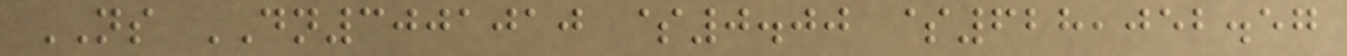NS DN3001010 $0.00 $628,052.57
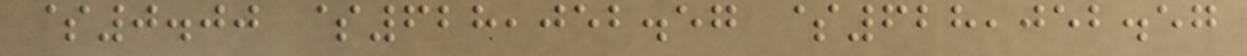$0.00 $628,052.57 $628,052.57
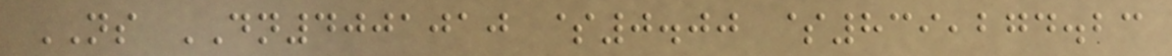NS DN4001010 $0.00 $839,274.23
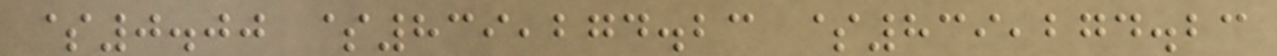$0.00 $839,274.23 $839,274.23
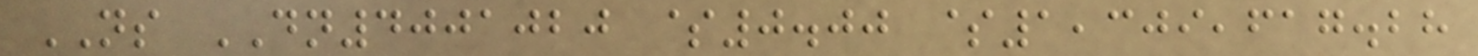NS DN4001020 $0.00 $1,309,617.28
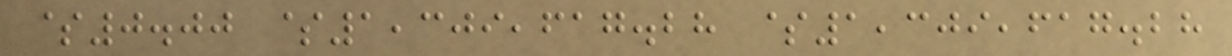$0.00 $1,309,617.28 $1,309,617.28
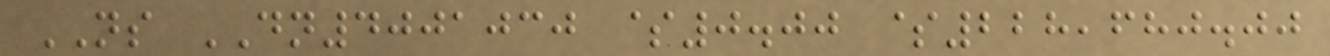NS DN4001030 $0.00 $228,680.00
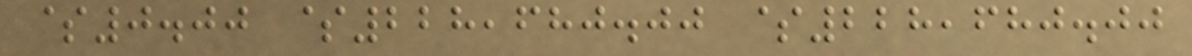$0.00 $228,680.00 $228,680.00
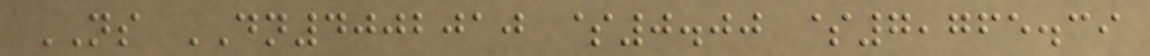NS DN4002010 $0.00 $7,765.39
